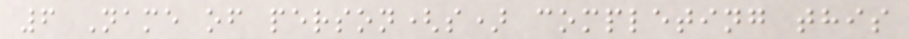6 Name of person(s) completing this
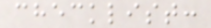checklist:
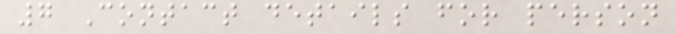7 Contact details for person
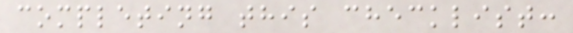completing this checklist:
